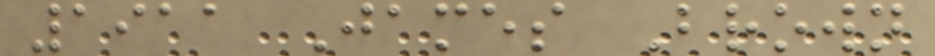1911 James Brown
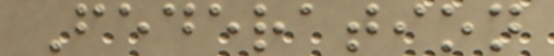Federation
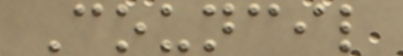Council
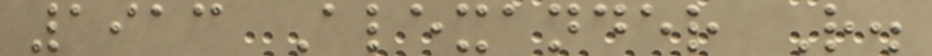1913 Alexander R.
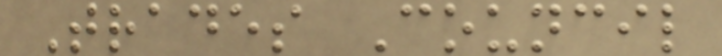Trades Council
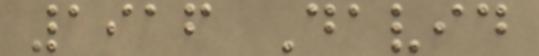1916 David
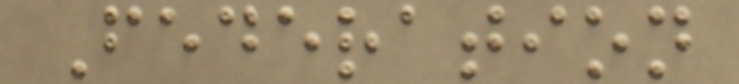Federation
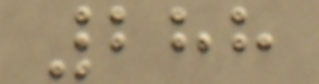288
